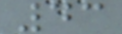43
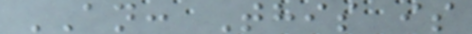AN: This is
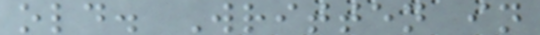old. Written in
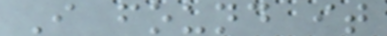I found it
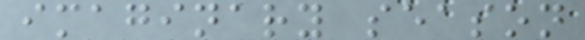imaginary season
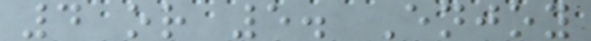4 or 5. Enjoy
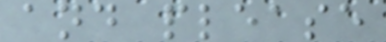and please
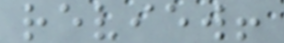review!
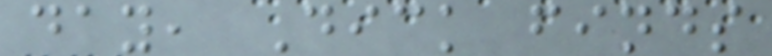day, Dick finds
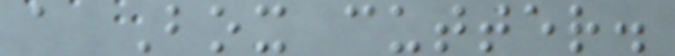a Box cutter.
